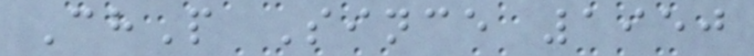ChP Since 1950
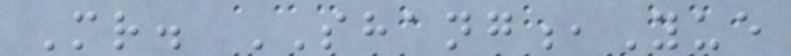Mr. SHANG,Yue
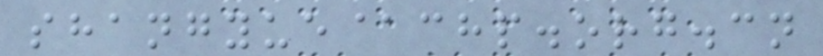shangyue@chp.org.cn
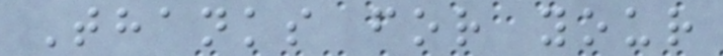Thanks for your
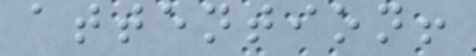attention!
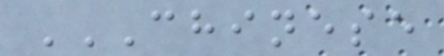CHINESE
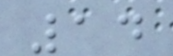14
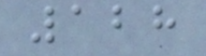128
